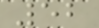52
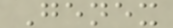Genex
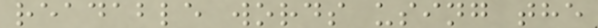readable words using the
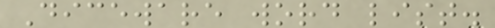Diceware word list.
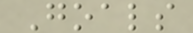Goals
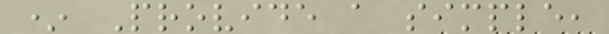* Provide a simple,
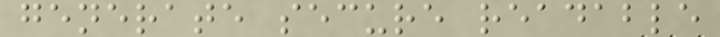generate secure readable
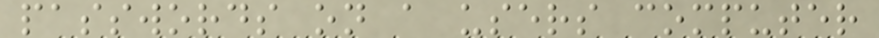passwords on a users computer
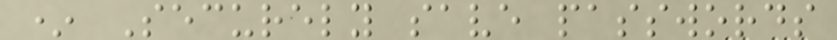* Securely save passwords
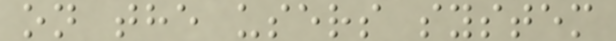on the users system
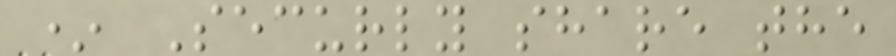* Securly share the
